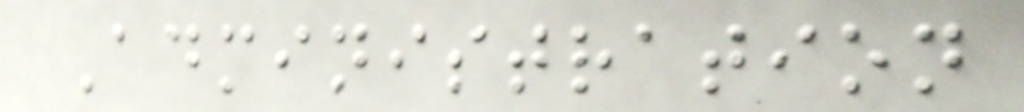Administration
